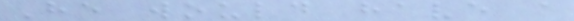He would have a
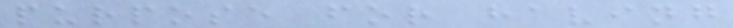purpose for having
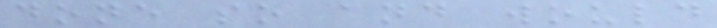done so and would
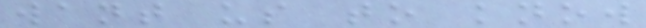want us to know
